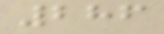286
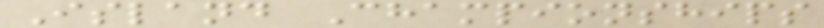Island Championships
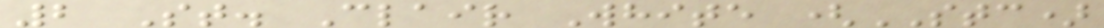2 St. Clair White (STC)
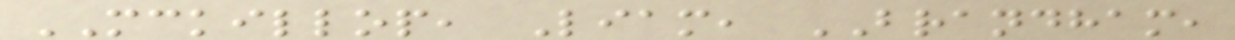MCKILLOP, Liam, BRANDHAM,
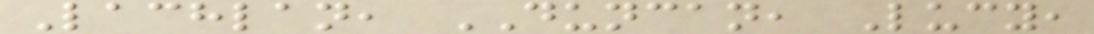Lachlan, DUNCAN, Lucy,
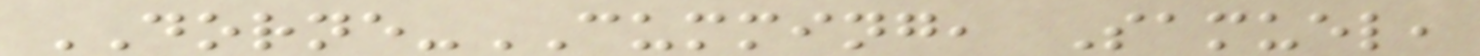DORNE-CUMMING, Samuel,
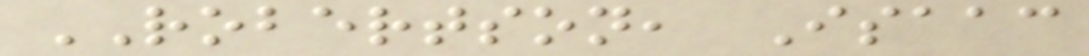ROBERTSON, Isaac
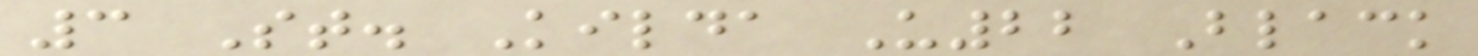3 St. Kilda U22 Black
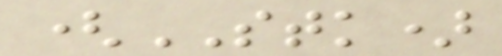(STK)
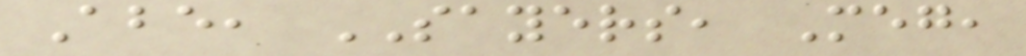Abe, SAYERS, Meg,
